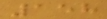158
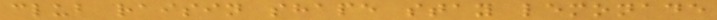club raisin shape stay lemonade
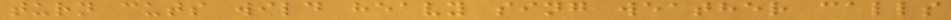turn cuts wild heavy sing weather calls
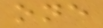one
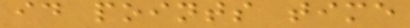id points time
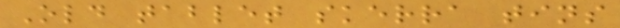Old tablet skerra tins
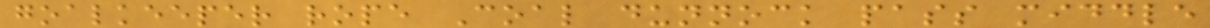goalkeeper rope Coal dunnock pass middle
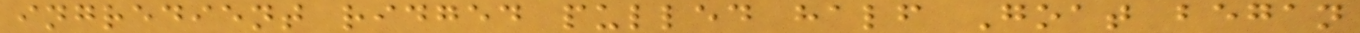ingredient ridged pulled half Goat began
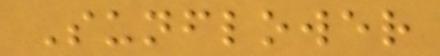Sunflower
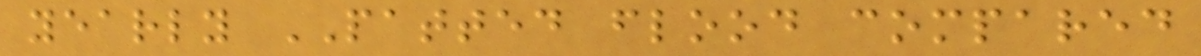yearly PATTED flood compared
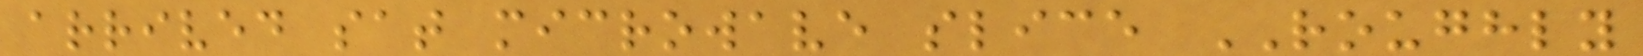arrived sat microwave slice ROUGHLY
